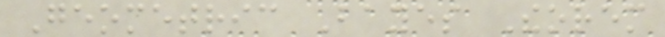Geometric Bayes Theorem
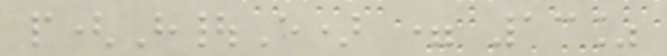p(H|E) = 13%
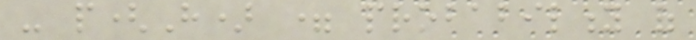- p(H) = probability of
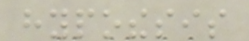hypothesis
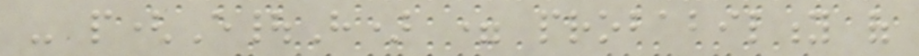- p(E|H) = probability of
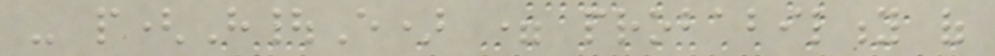- p(H|E) = probability of
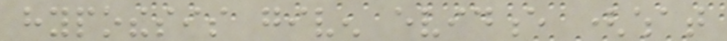hypothesis given evidence (what
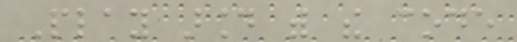Play around with the code
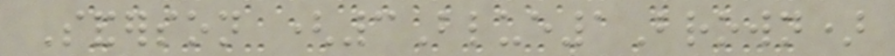Sanderson (3Blue1Brown)
